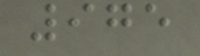975
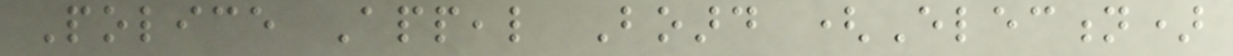Police Appeal Board (Election)
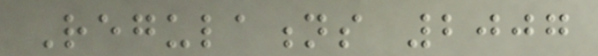Regulations 2007
